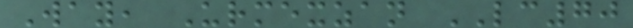Way, Urmexzan LC70
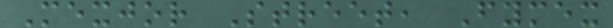Mexjor Street, Fymex
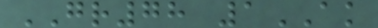GR78 1AK
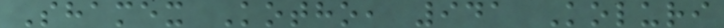Shamex Kotho, 941 Koluri
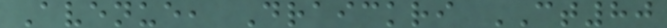Avenue, Draickri CT80
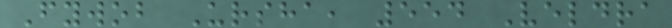Fywob Ursha, 554 Veldra
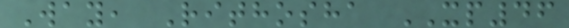Way, Rithosha XP46
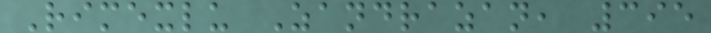Rimexlu Zandrazan, 395
